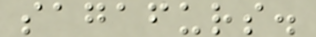sagafurs.
